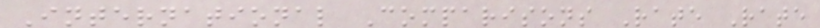International Comparisons Rate Rate
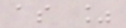as %
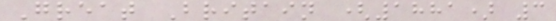Great Britain (1881) 3
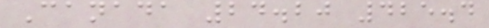Canada 24.20 425.4
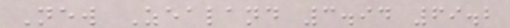New Zealand 3.94 69.2
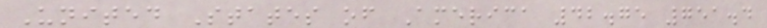United States of America 42.75 751.4
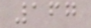167
